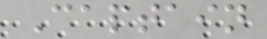Captain
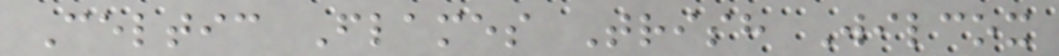Celtic Flames Trish Wilcox
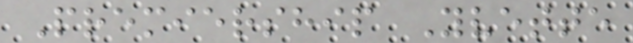Premiership Yvette
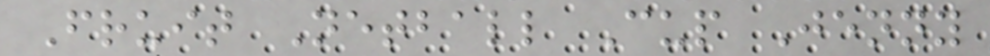Fruit Netball Cup Jenny
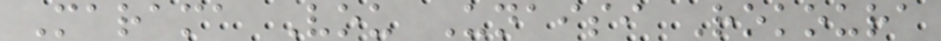Marama Vou Unaisi Rokoura
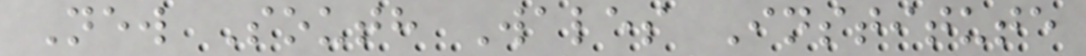New South Wales Institute
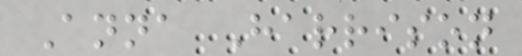Anna Harrison
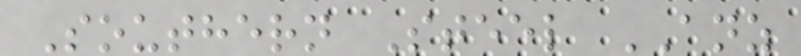Southern Steel ANZ
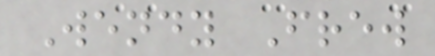Wendy Frew
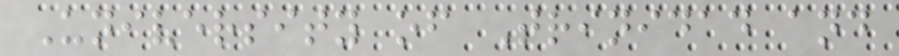University of Trinidad and
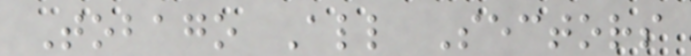Tobago All Sectors
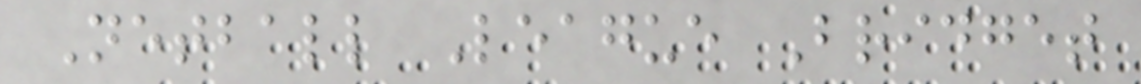Netball League Bridget
